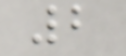2
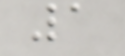1
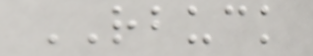RBUCK
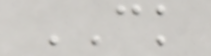CK
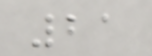21
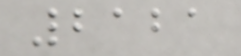2121
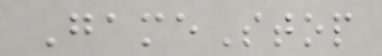GameStop
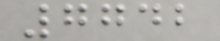7742
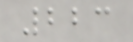223
